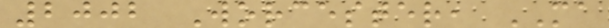2002 Worcester, MA
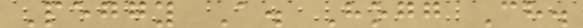Peggy A. Hogg Ch.
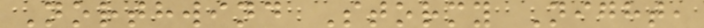Northwind Stormy Night,
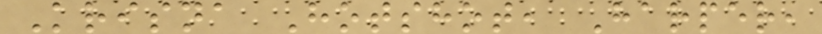Krisna Hotshot, Harper,
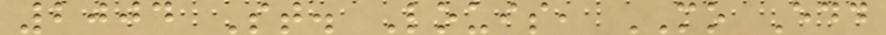2004 St. Louis, MO Edd
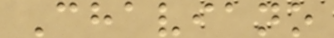Chaviano
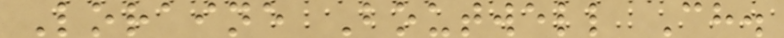Loraine Boutwell Ch.
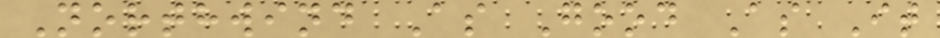Northwind As Good As It
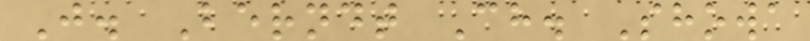J. Berndt Ch. Showa
